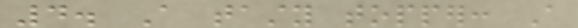4. A tasty topper: A
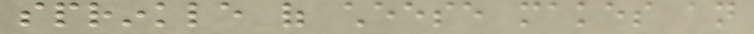sprinkle of cheese makes an
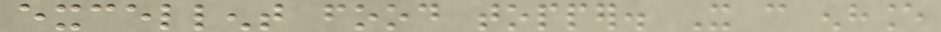excellent food topper. It can enhance
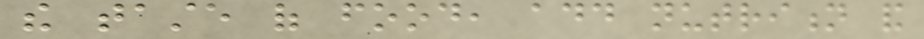the taste of food, add nutrition and
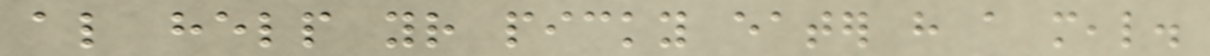also help your picky eater have a meal.
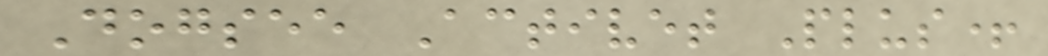Dogsee Activet Plus+
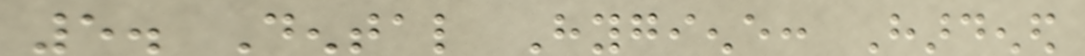5. Dental Hygiene: Hardened
